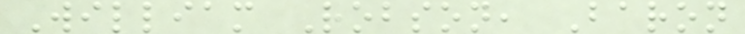William Robson, Baron
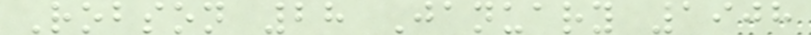Robson 28 January 1908
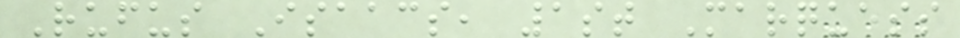Rufus Isaacs, 1st Marquess
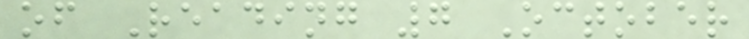of Reading 7 October
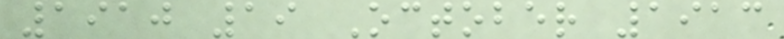1910 19 October 1913
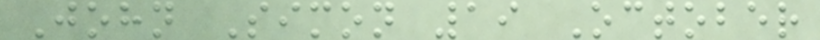John Simon 19 October
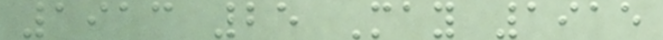1913 25 May 1915
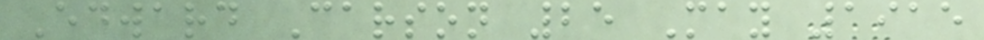Edward Carson 25 May 1915
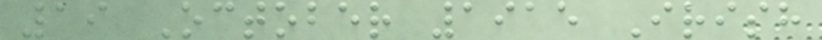19 October 1915 Irish
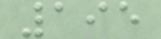195
